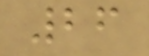26
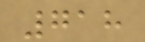718
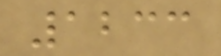1233
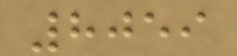8059
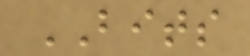BITS
